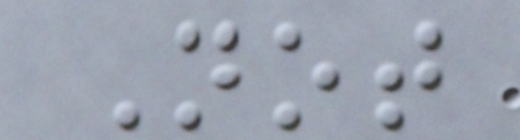Not
